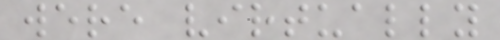were virtually
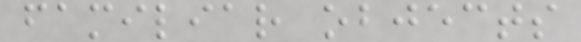familiar objects
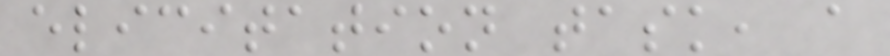elicitation task, a
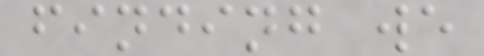finding we
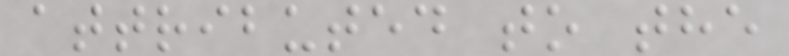attributed to the
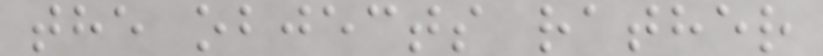the objects rather
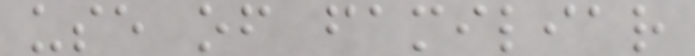use of familiar
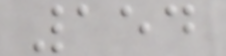154
